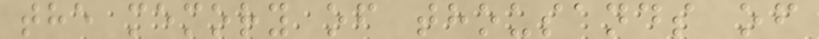the memory of thousands of
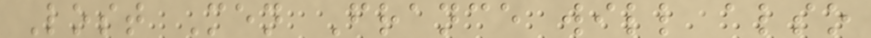Lost Men France will also
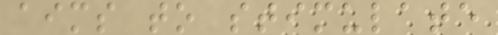aims to stimulate
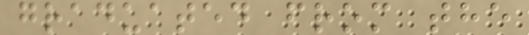graduated from the
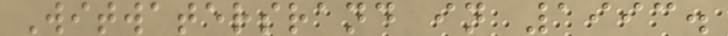Witwatersrand in 1993.
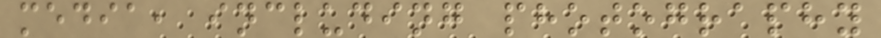media, including photography
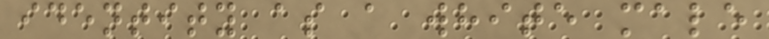identity as a white male
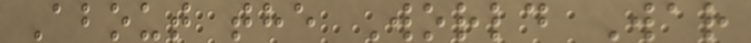About the World War
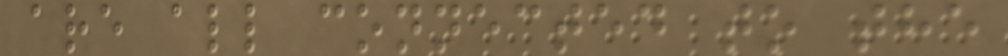are all connected to the
